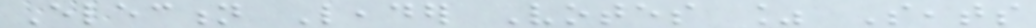Election Leader Votes % Seats
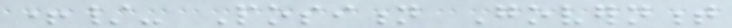+/- Position Government
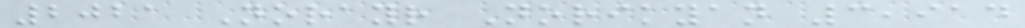2021 Norayr Norikyan 3,914
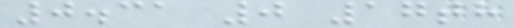0.31 0 17th
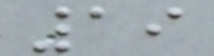19
